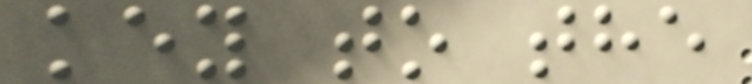key to the
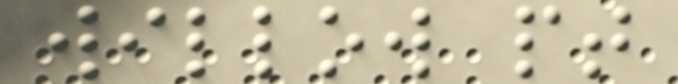willow pt
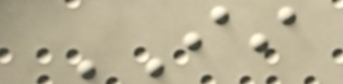II
